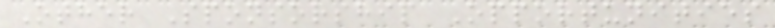Other Sponsorship Opportunities
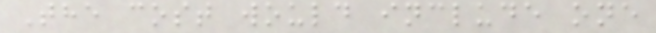The cost would include one
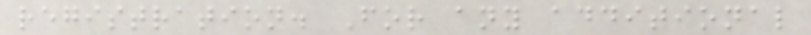registration. For any additional
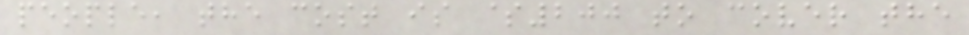people, the cost is $200 to cover the
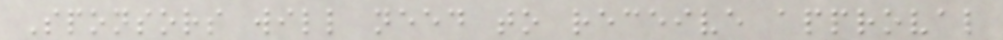Sponsors will need to receive approval
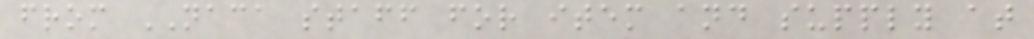from NACA staff for item and supply at
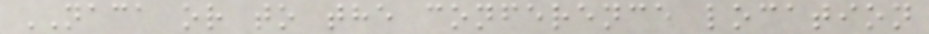NACA or to the conference location
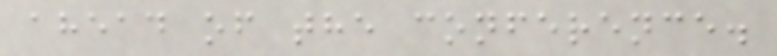ahead of the conference.
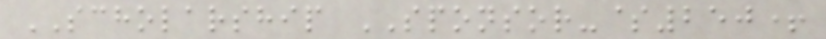SCHOLARSHIP SPONSOR-$250+
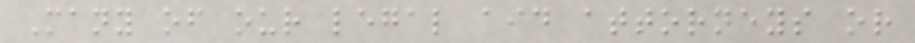Many of our legal aid attorneys or
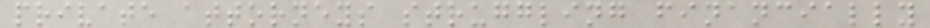private attorneys struggling financially
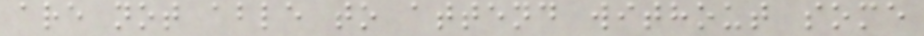are not able to attend without some
